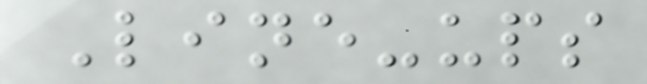Line-ups
